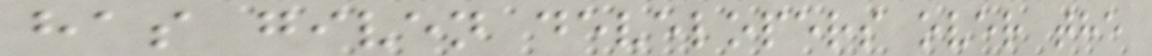has given developers over the
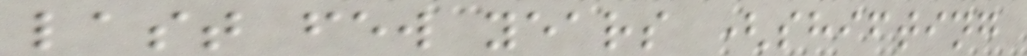last few years (shifting
